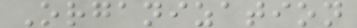Organization
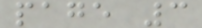page 3
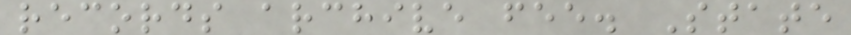records archive fee. State
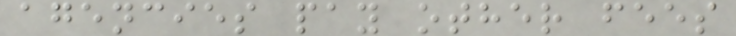agencies pay other fees
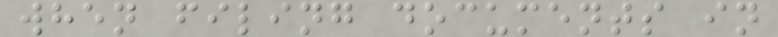when filing documents in
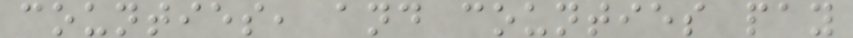counties, and counties pay
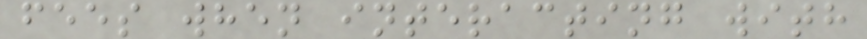fees when interacting with
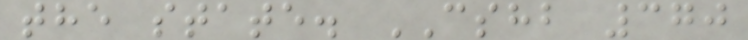the state. CSHB 370
